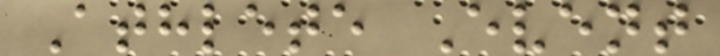Athlete Event
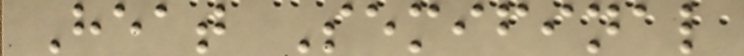Heat Semifinal
